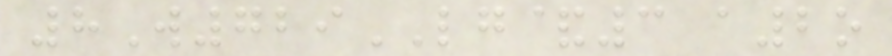8W729LG&3 a2o
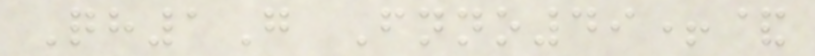Qh1G Fnno49+&
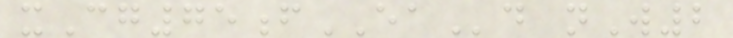xCg75fEAd nW2
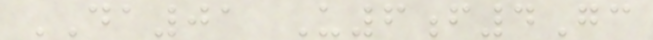DA01 U6f4Gc
